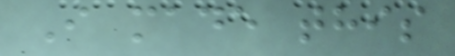I made this
